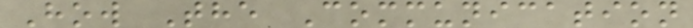How The Communication
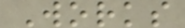Works
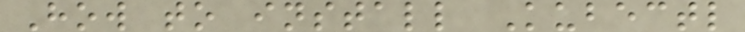How to install Kubectl
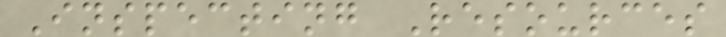Inspecting Resources
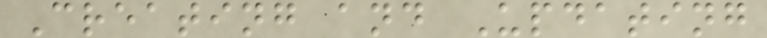Creating and Updating
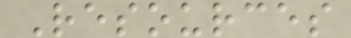Resources
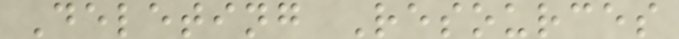Deleting Resources
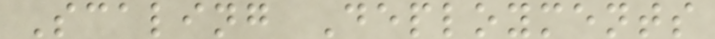Scaling Deployments
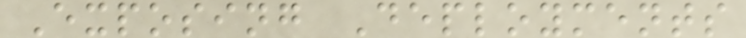Exposing Deployments
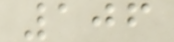106
